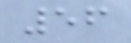56
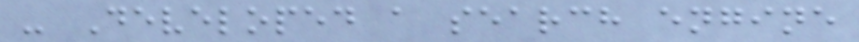- Developed a search engine
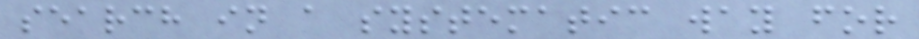search in a systematic way for
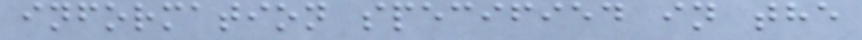information specified in the
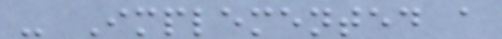- Implemented a
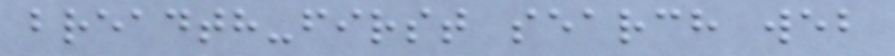breadth-first search web
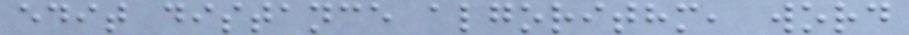edit distance algorithm, word
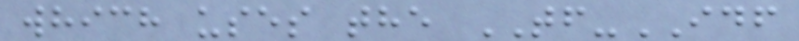which uses the TF-IDF
